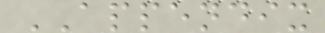APPENDIX
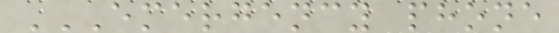EMERGENCY PHONE
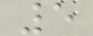5
